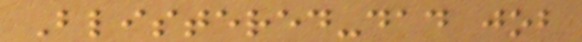Blistered-dad job
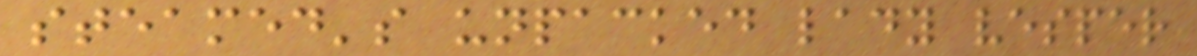steamed's unpacked lady vesper
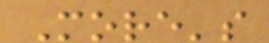More's
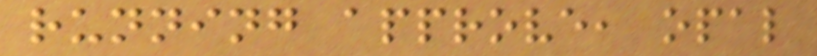running approve, opal
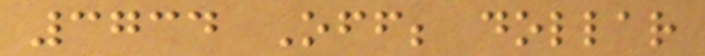3734 Off; dollar
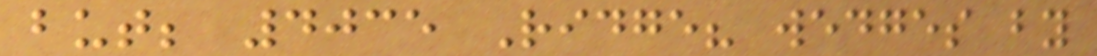but; 4035 Ridge? wedges by
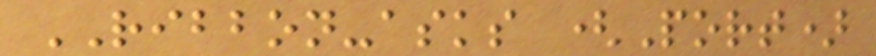RIBBON-asks (Port)
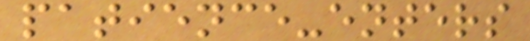patience-enters
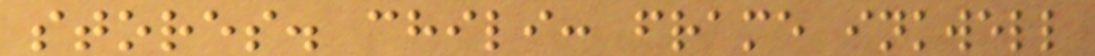stores. chili: frame inkwell
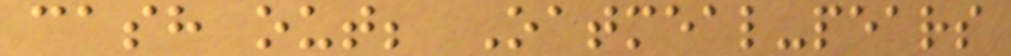cash out; Oatmeal-pears
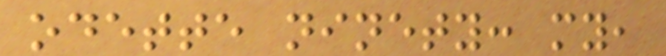odette ninety: my,
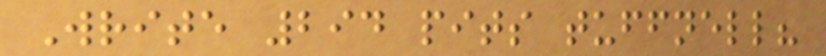Write 294 pits tuffnell?
